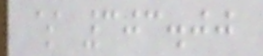$ 303.00
